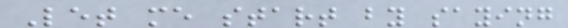Let me start by saying
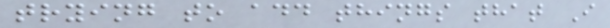trying to add things that I
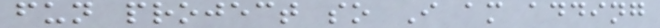fun project so I am adding
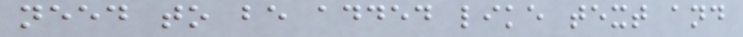need to be added like text and
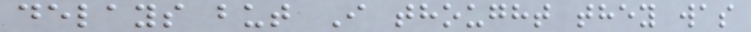delays but I thought they was
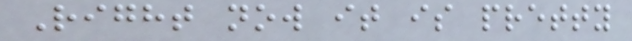Right now it is pretty
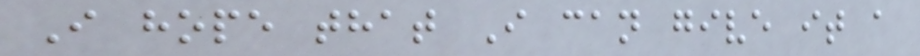I hope that I can give it a
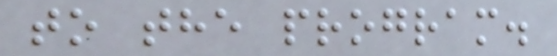to the program.
